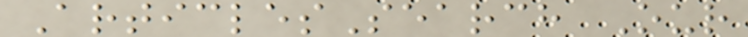ArticlesSearch Our
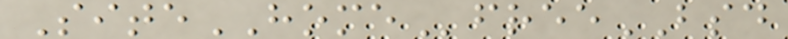SiteHOMEfreeBSD
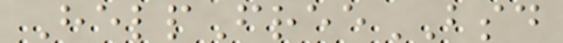HelpFreeBSD
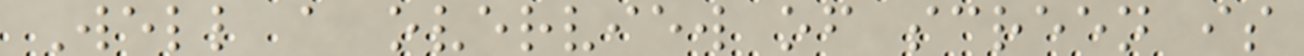Well a overview of screen is
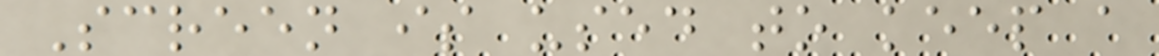Screen is used to keep a
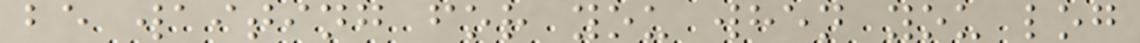be waiting for you when you log
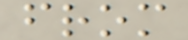from
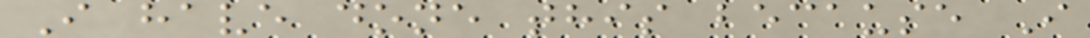I have done this because I
